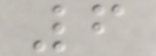6
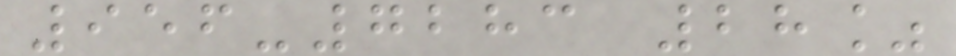956-7283 28%
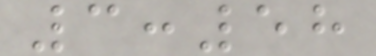3:58
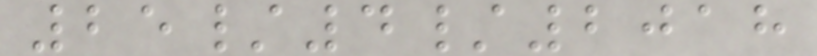25/4/2018
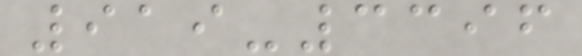919-3396
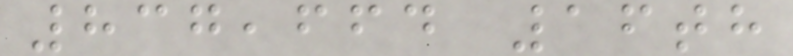837,664 16th
